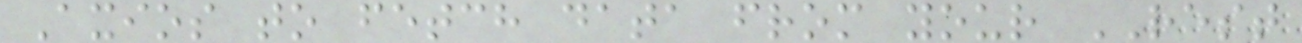Axios to fetch data from your REST
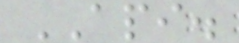API.
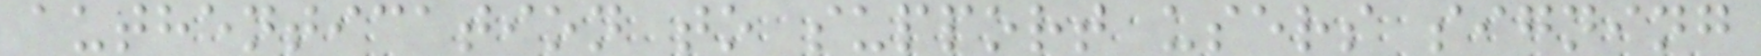authentication to support users signing
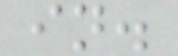in.
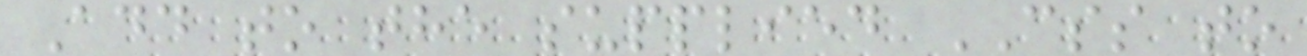Add to the supplied CSS to
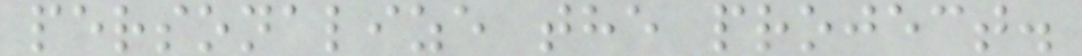personalize the project.
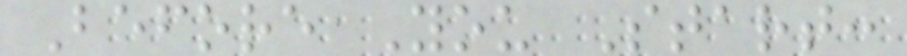Before You Start:
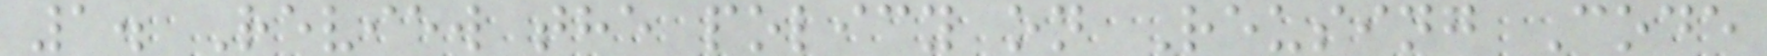1. Review the policy on Reusing Code
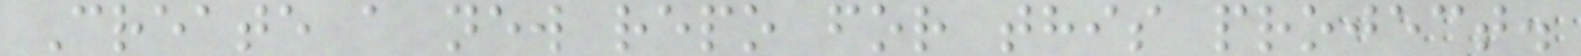Create a new repo for this project.
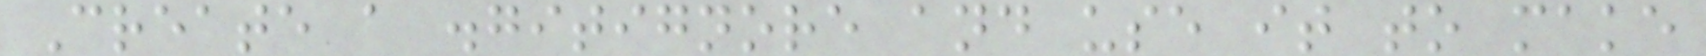Create a .gitignore and use it to make
